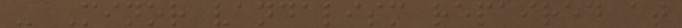- Minor vandalism repaired at
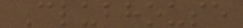Clubhouse
